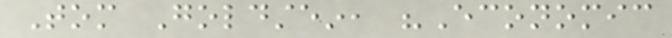Tom Goldstein, "Economic
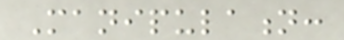Manipulation:
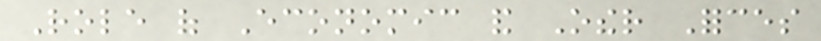Role of Economic and Other Forces
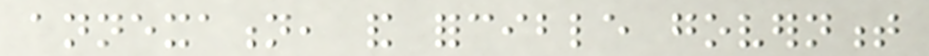annexation, and forcible government
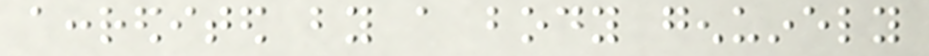accredited by a body genuinely
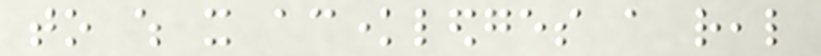to which it acknowledges a real
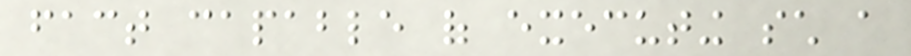fact capable of executing such a
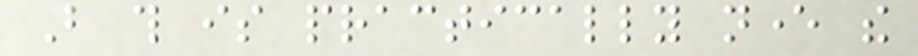But this is practically never the
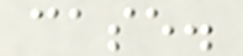case.
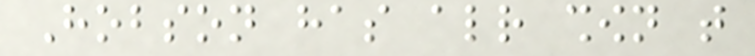Hobson has already shown that
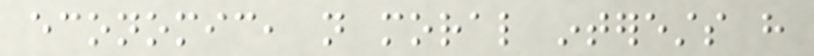economic, not moral interests have
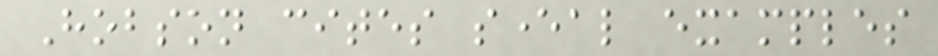Hobson cites several examples
